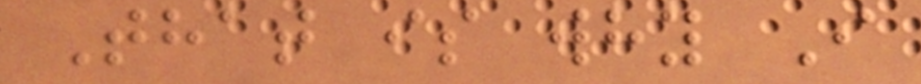That is why I
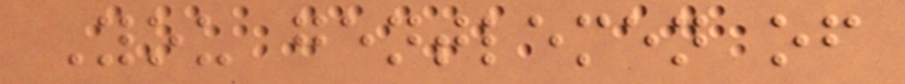You gentlemen of
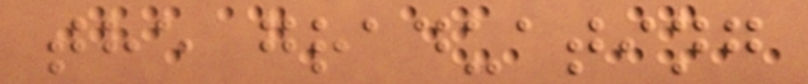the graduating
